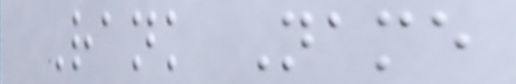Rank Name
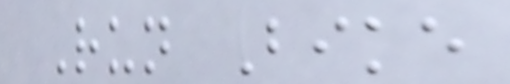Run Bike
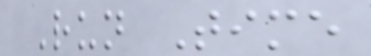Run Time
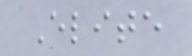Elite
